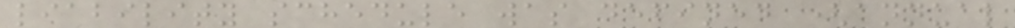liability schedule was defined (annual
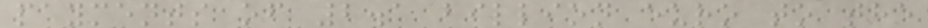payments of 2.1 billion euro to the
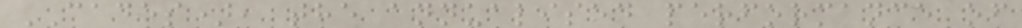CADES), the annualised performance of
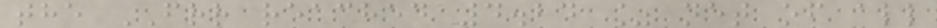the FRR reached 4.24 % net of all
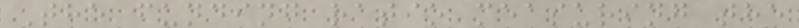The funding ratio measuring the
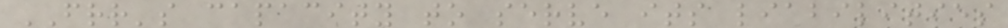FRR's capacity to serve its liabilities
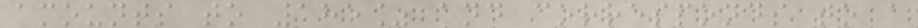amounts to 185% and corresponds to a
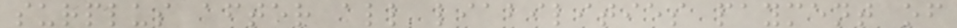surplus after all liabilities payment of
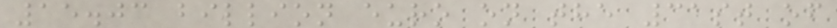15.03 billion euro on the 31st of
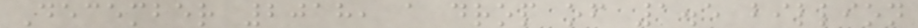December 2018, a drop of 1.5 billion
